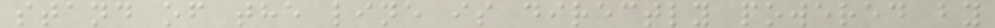stand of the line is directly powered by
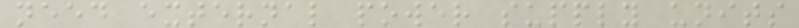need external power supply units
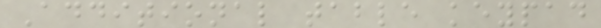Additional table keypad
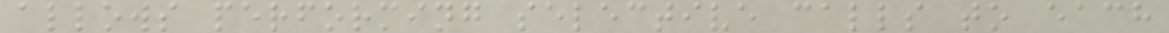allows performing selective calls to each
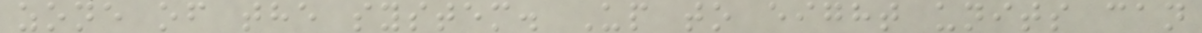zone of the system. Up to eight units can
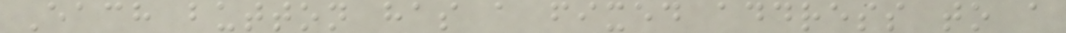Each button has a fixed address to a
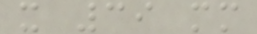x 39 mm
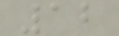12
